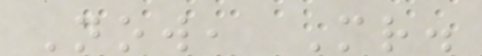Now, Mr.
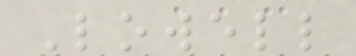Lowell
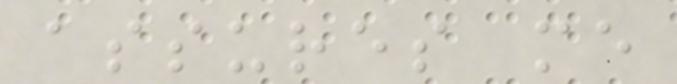assures me
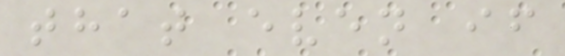that even if
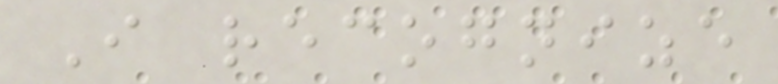I recognize
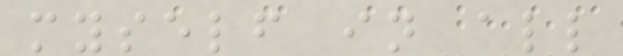myself in all
